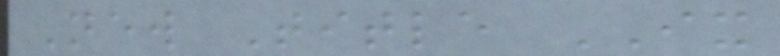New Title IX
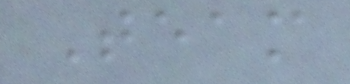Team
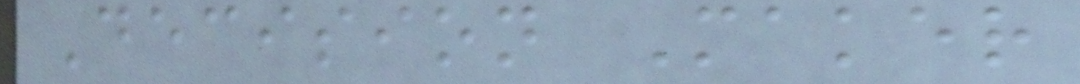Decision Maker
